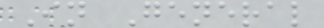In General
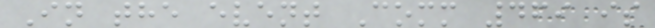In the event Comm 469 is
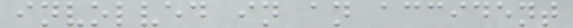involved in an accident
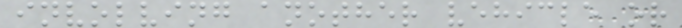involving another vehicle or
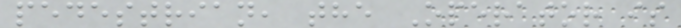pedestrian, the Operator is
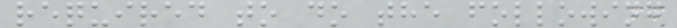required to do the following
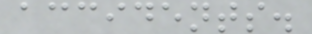accidents.
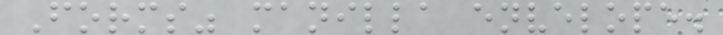Forms" manilla envelope.
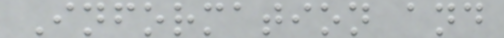Information and
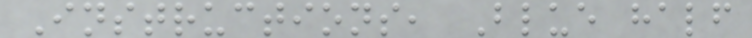Instructions, Blue half
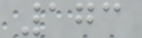173
